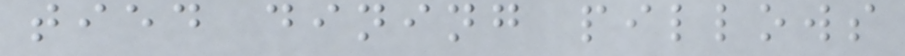tied dining pillows
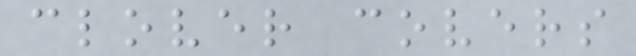clover covers
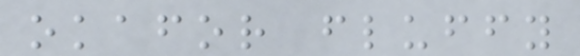okafor fluffy
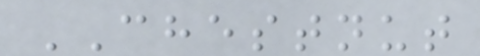CHESTNUT
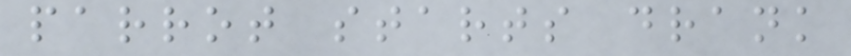parrot starts drank
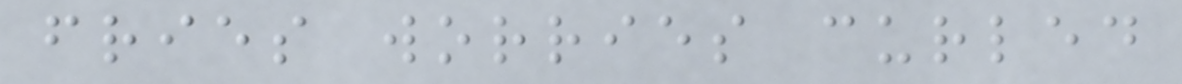fries worries curled
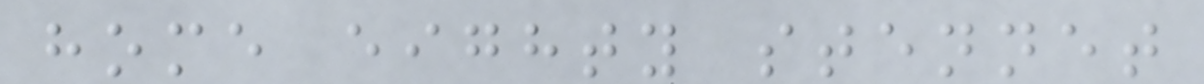home eighty stennet
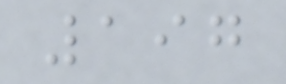197
